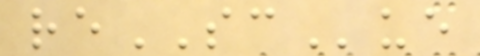reSCue
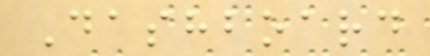Dashboard
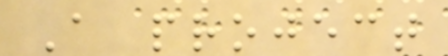A project
